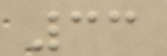33
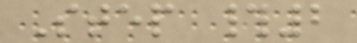Step #2
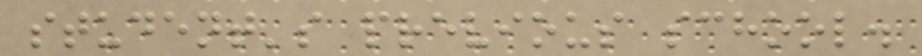student's previous school.
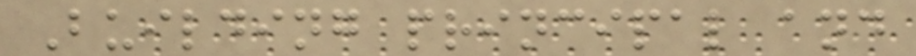Building principal and
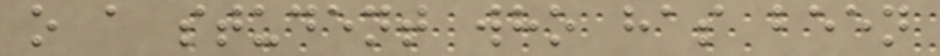o a student who has been
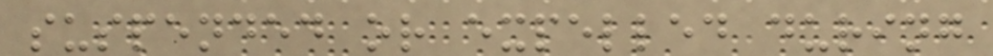suspended or expelled during
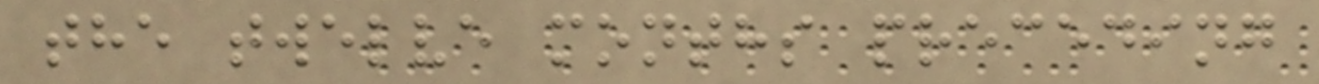the twelve months preceding
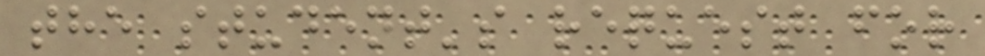the student's request for
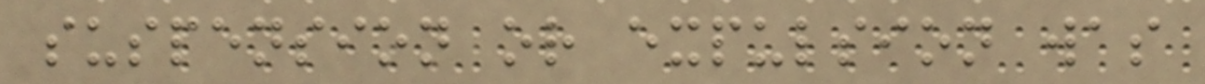suspension or expulsion was
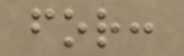for:
